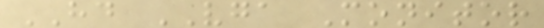HD VGA Monitor
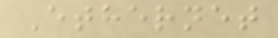Ethernet
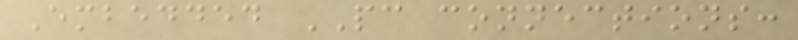Embedded PC connections:
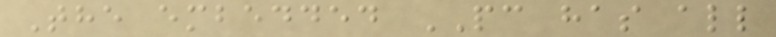The embedded PC has all
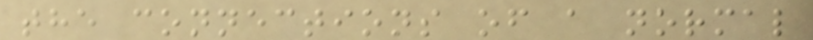the connections of a normal
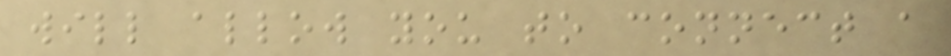will allow you to connect a
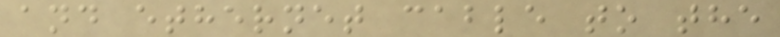and ethernet cable to the
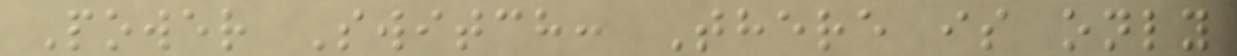Power Switch: There is only
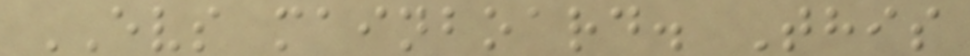EVS mainboard. This
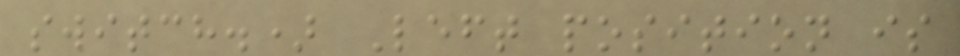switch.) Left position is
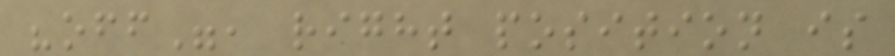"off", right position is
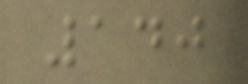140
